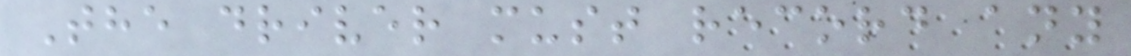The driver must record any
